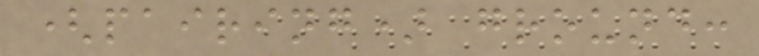(pairing) ground:
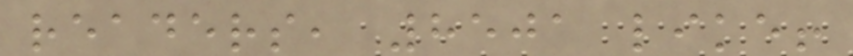readers, 8501 like!
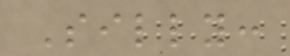Silly:
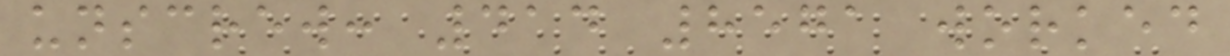unscrew: 414 8571 worked
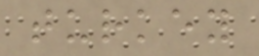turkey
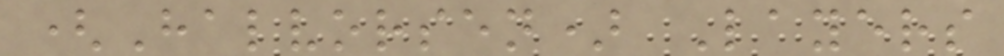(Halvorsen) Layers
